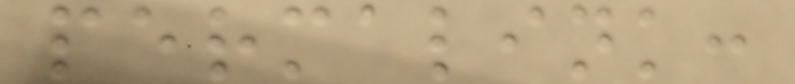permalink:
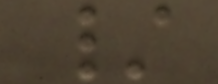/
